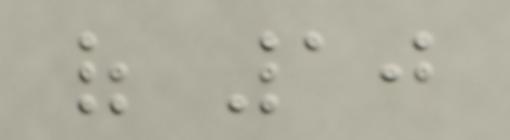of 10
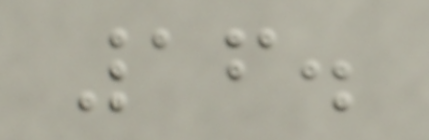16.
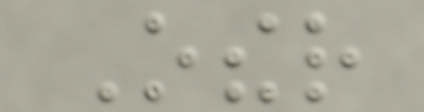Other
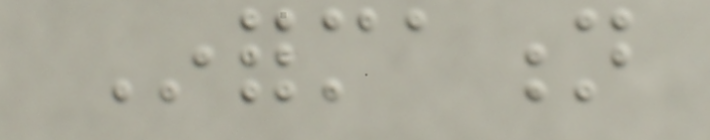Information
